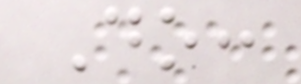Do:
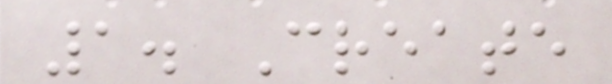1. Create
